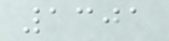1301
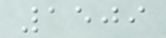1509
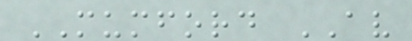MUMFORD AV
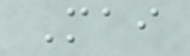Mai
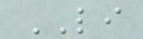LI
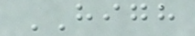HIGH
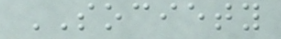SOCIETY
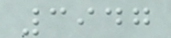3947
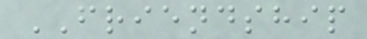FRIENDSHIP
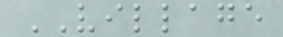VILLAGE
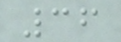36
